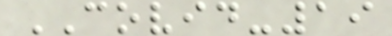COVID-19
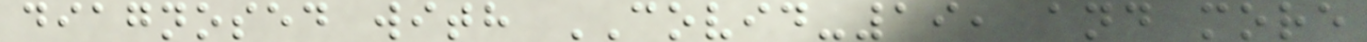diagnosed with COVID-19, and more
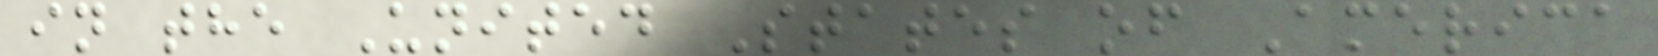in the United States of America
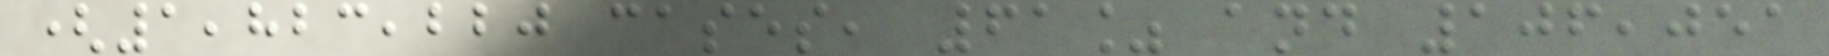(1,823,220 cases, 61% and 106,051
